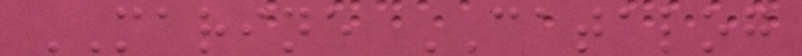MARINE CATALOG
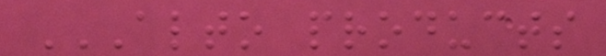ALTO PRODUCTS
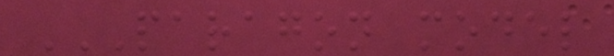PARAGON MODEL
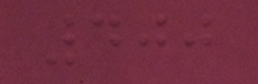400
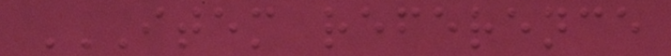ITEM REFERENCE
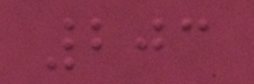203
